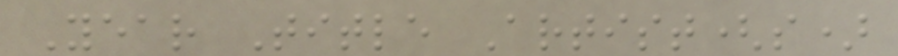Year Title Artist(s)
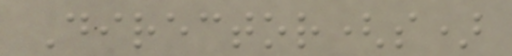Director(s)
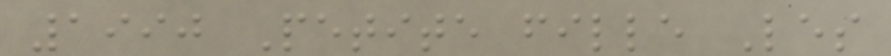1990 Petite fille Les
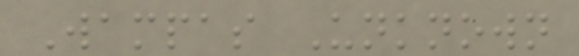Wampas Unknown
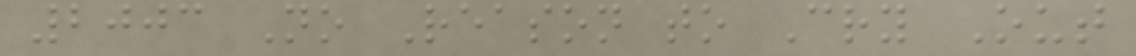2003 No Reason to Cry Out
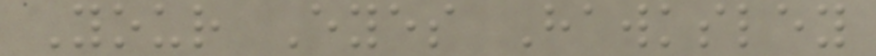Your Eyes Hawksley
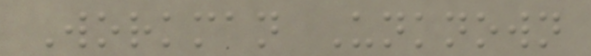Workman Unknown
